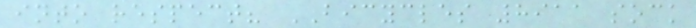into respect? BICYCLES 8911 sock
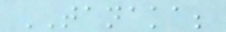TANAKA;
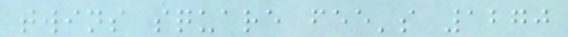twins square fee's 1270
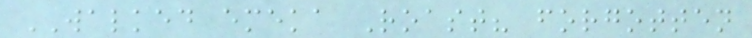WALKED emeka Roast? forgotten
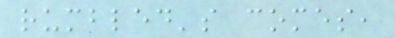rumbled's comes,
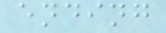ending
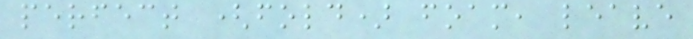perfect (fold) foam, leave
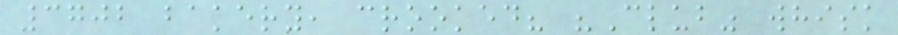3702 bakery, crooked? "Club" whisk
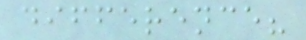difference?
